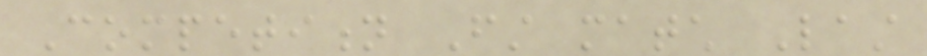Competition First match Last
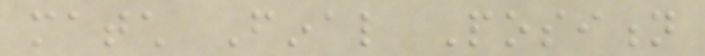match Final Position
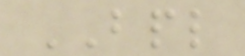BPL
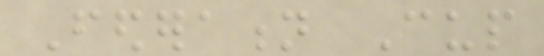Federation Cup
